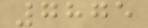7875
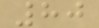80
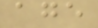age
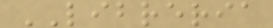LIBRERIA
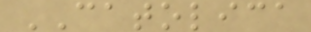CATOLICA
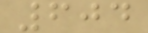604
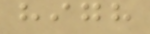high
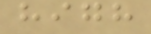high
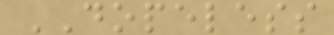DOPELESS
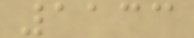1133
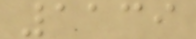1139
